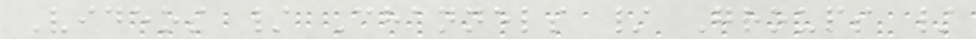Videos / Channels / Groups /
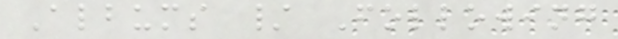Albums / Following
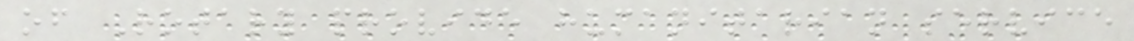of Rotary provide humanitarian service
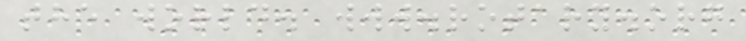the world. www.rotary.org
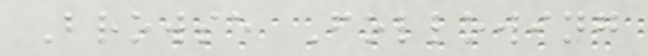Browse Following
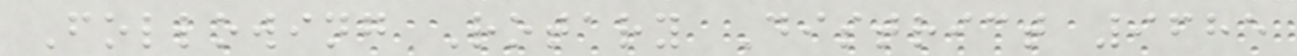Following Rotary District 9685
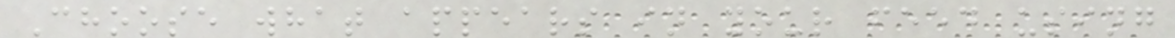Choose what appears in your feed using
